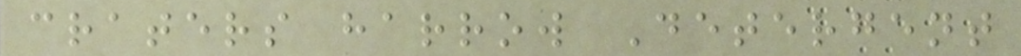craters harrow Detergent
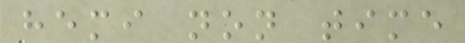hemi non time
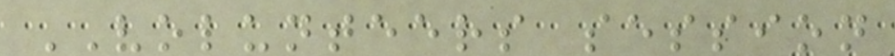VOLUNTEERS session
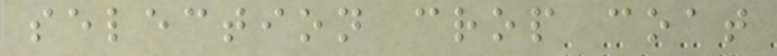selection crop coat
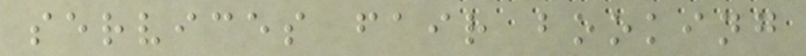services fair booking
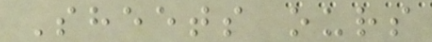Sheets ours
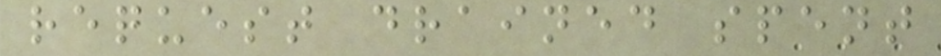request drained spent
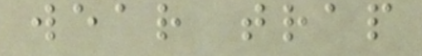wear trap
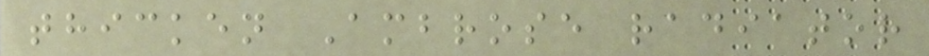thicken Ambrose radiator
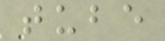tube
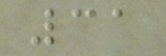31
